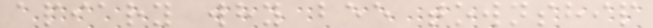apiary why bee township
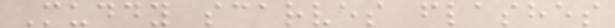Muddy scarves flashes
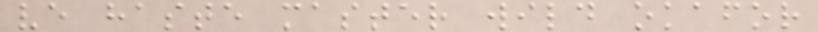ve haste master wild okafor
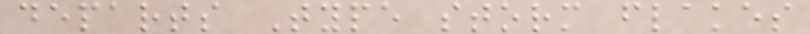departs Type storm flakes
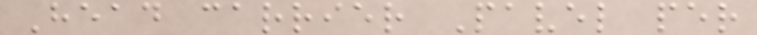Head carrier Pavel per
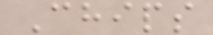Chips
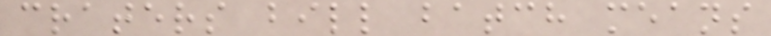craters bill batch means
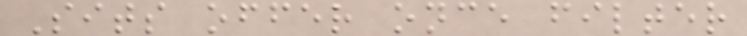Sits offer once filter
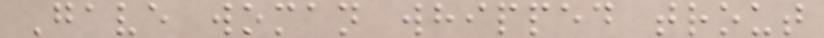Gave woman whipped trout
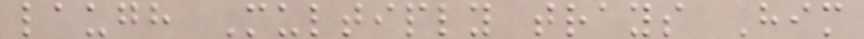laugh Multiply trays Him
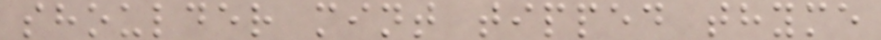shoulder mint tipped thyme
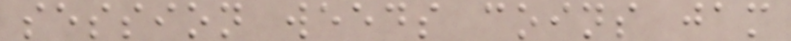session weeds coins jam
